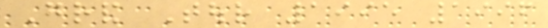Grand Tour 1995 1996
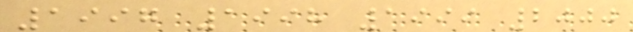1997 1998 1999 2000
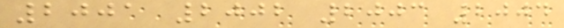2001 2002 2003 2004
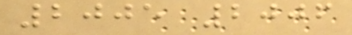2005 2006
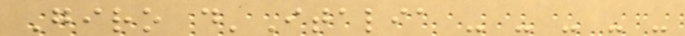Giro d'Italia - - - - -
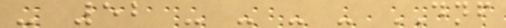- 52 - - - - DNF
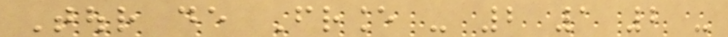Tour de France - 2 1 2 -
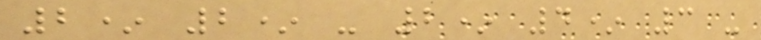2* 2* - 2* 4* 3 -
